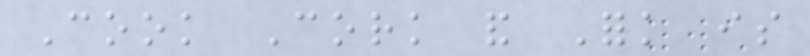Cook Cork and Fork is
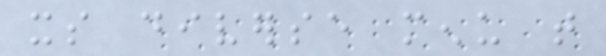its diverse menu that
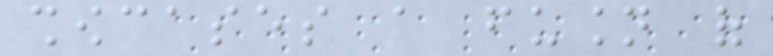showcases a fusion of
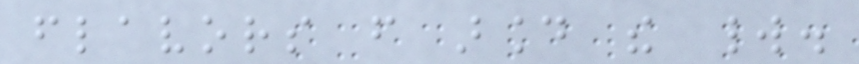flavors from around the world.
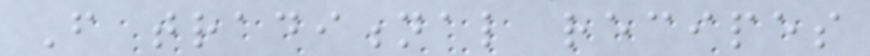From traditional recipes
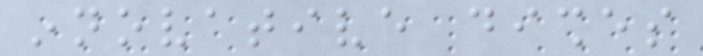innovative dishes
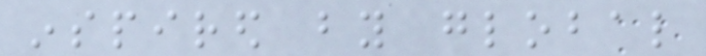inspired by global
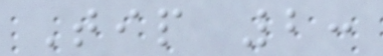Tip 2:
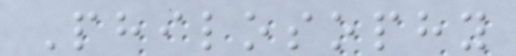Philosophy
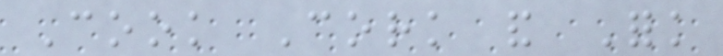Cook Cork and Fork
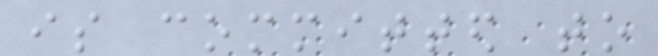is committed to
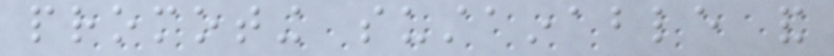promoting sustainable and
